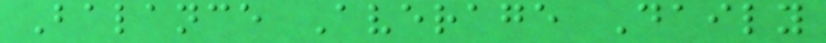Balance Average Daily
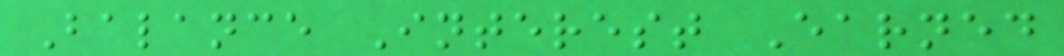Balance Interest Earned
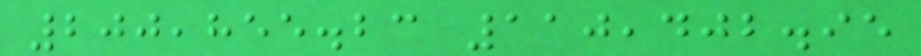200,855.23 110,402.95
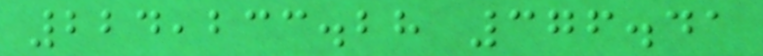224,233.28 376.41
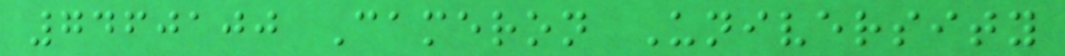7460100 Cameron University
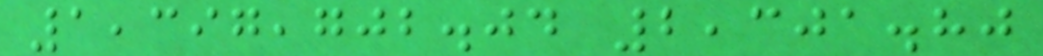1,397,702.04 2,301.80
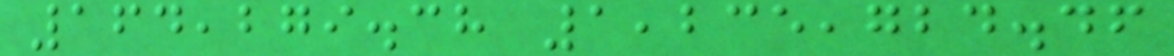164,279.38 1,235,724.46
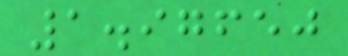1.97650
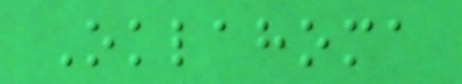Oklahoma
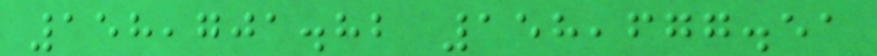158,701.82 158,677.51
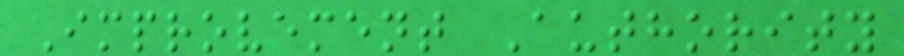Improvement Authority
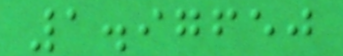1.97650
